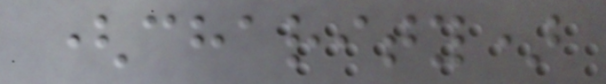(charity)
